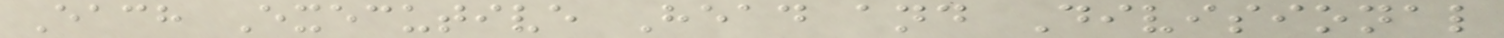Each Executive Head and Divisional
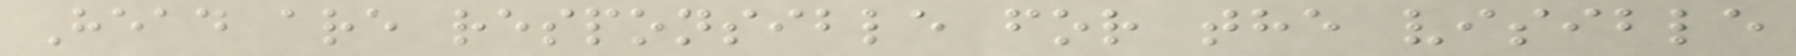Head are responsible for the visible
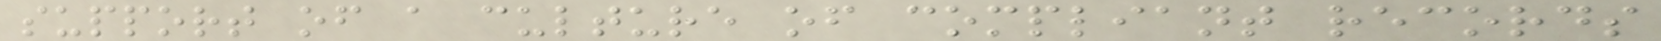support of a culture of compliant records
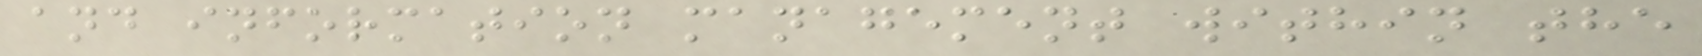and information management within the
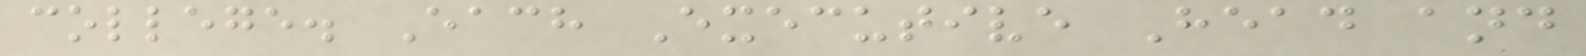college. Each Executive Head and
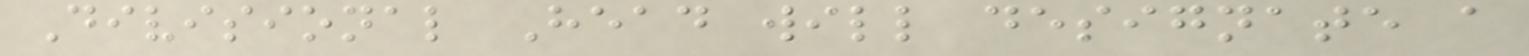Divisional Head will designate a
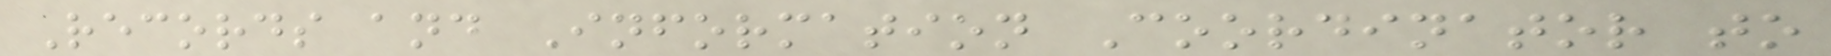Records and Information Coordinator to
